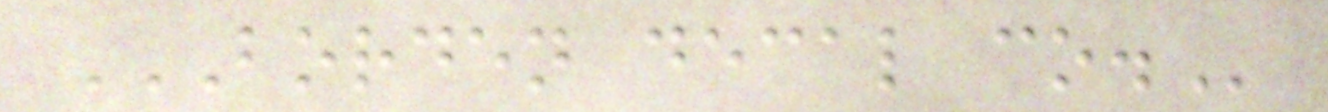BORDEN DECAL CO.
